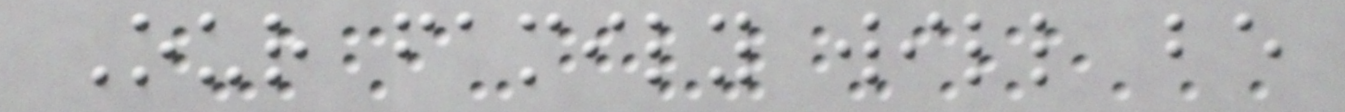Our family will be
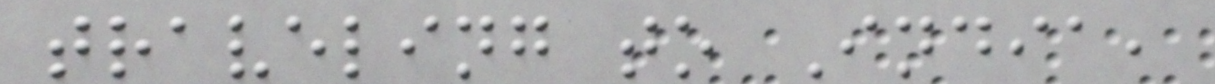traveling to India,
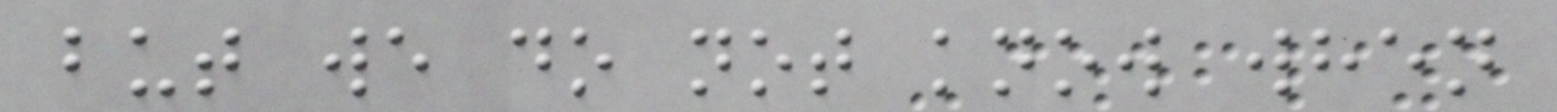but we do not know when
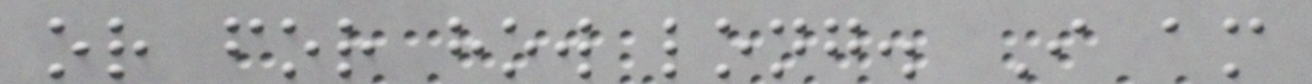or for how long. I am
